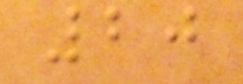20
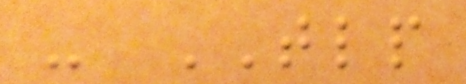- TLP
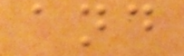and
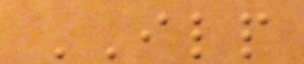ILP
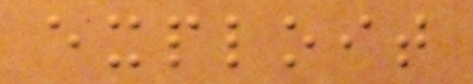exploit
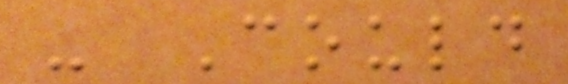- Could
